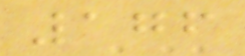176
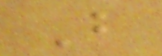B
